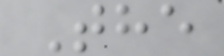The
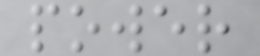power
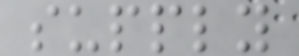supply
